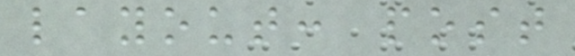layout: post
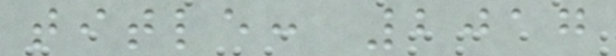title: 2017
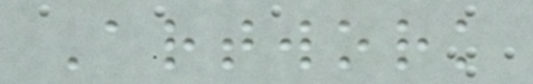Artwork
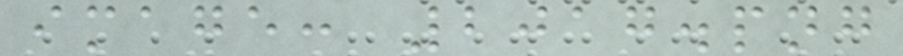image: 2017.png
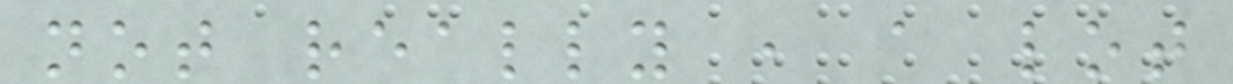not really , a lot
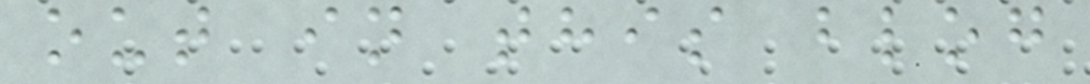out in this blog
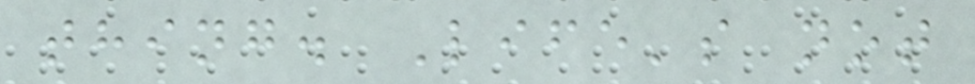thing. Life's not
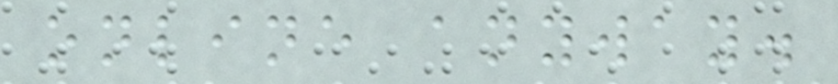online anyway.
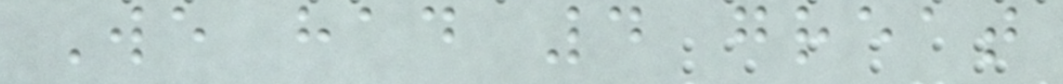We had 4 great
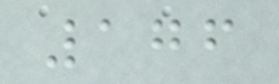176
